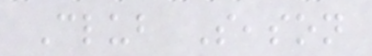Club Season
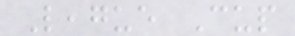League Cup
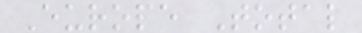Europe Total
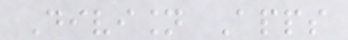Division Apps
